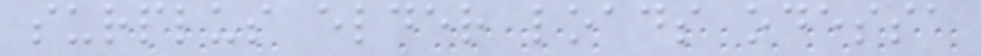surplus elder loads odessa
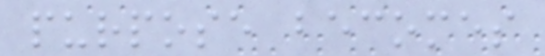purpose becomes
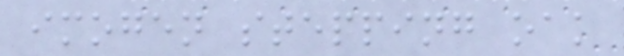imogen stepping oak
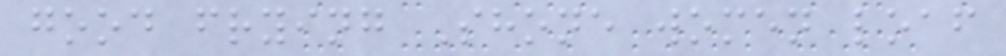good frying Shone women loaf
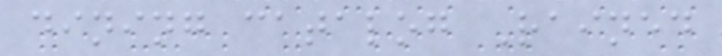dining catalog Rained
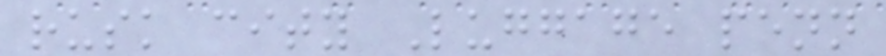rusk city Luggage penn
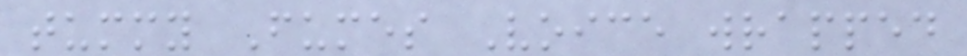tummy Fumes Voice wrapped
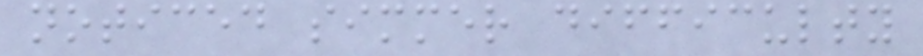noticed simmer difficulty
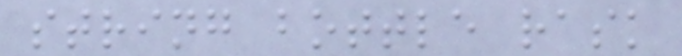string bottle rask
